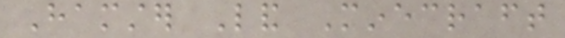Hamster Land Minecraft
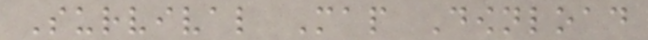Survival Map Download
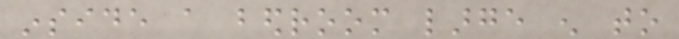inside a bedroom large enough to
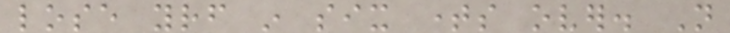lose yourself in six times over. Not
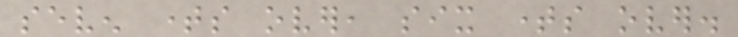seven times over, six times over.
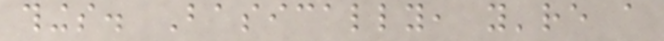things. Basically, you're a
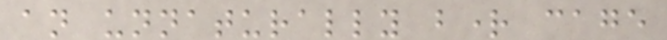an unnaturally bright cage
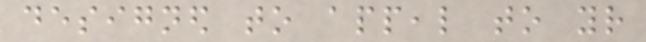designed to appeal to your
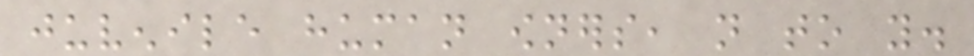juvenile human owners, not to you.
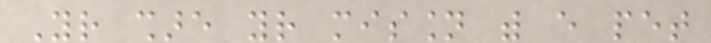Your share your mission with every pet
